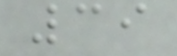39
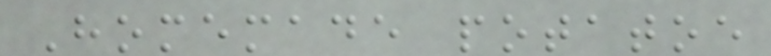Homemade potatoe
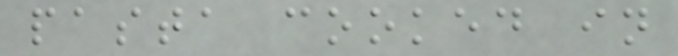pasta cooked in
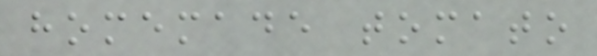homemade tomato
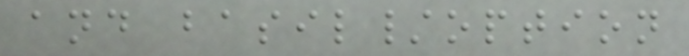and basil/option
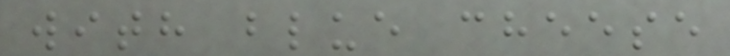with blue cheese
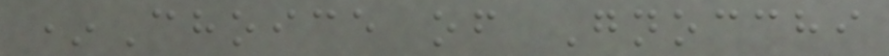*Choice of Gnocchi
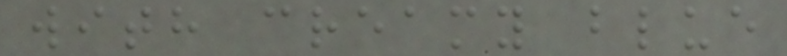with creamy blue
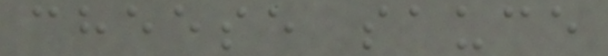cheese sauce
